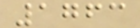1763
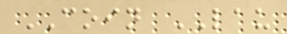COIN LAU
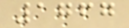1767
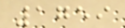1759
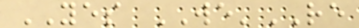YES WE'RE
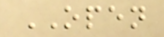OPEN
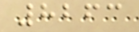8263
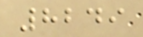8249
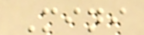Mini
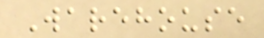Warehouse
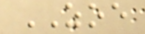ZOE
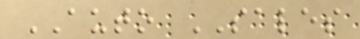AUTO SALES
